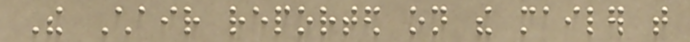The Chair reported on the mailer that
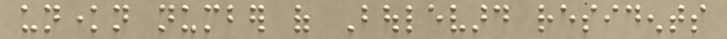unknown number of Boulevard residents
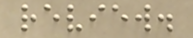review.
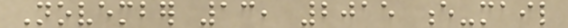November 13, 2015 e-mail
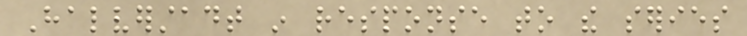Halverstadt in response to the series
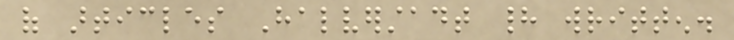of articles Halverstadt had written.
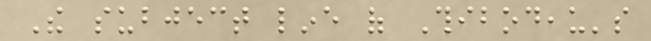The subject line of Thibodeau's
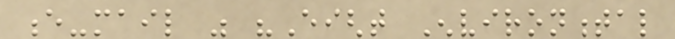e-mail was "Eight Environmental
